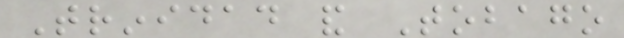Trinidad and Tobago
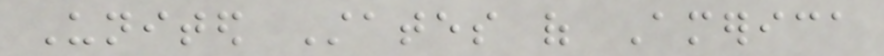United States of America
